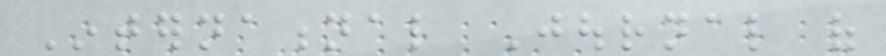International Journal of
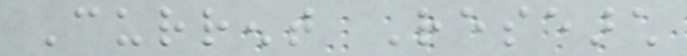Current Research
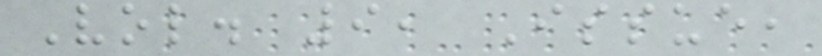Vol. 9, Issue,
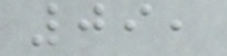09,
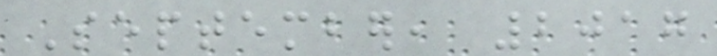September, 2017
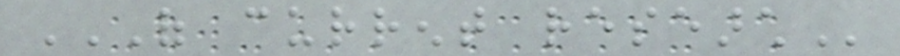OF CURRENT RESEARCH
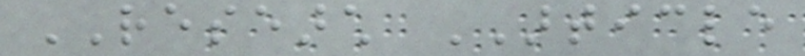RESEARCH ARTICLE
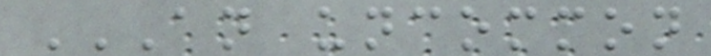AN UNCOMMON
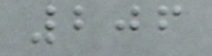206
